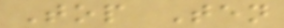Top Ten
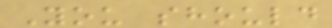You should
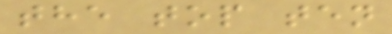the top ten
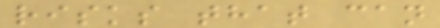risks that can
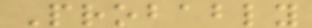Probably
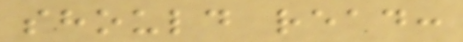should read:
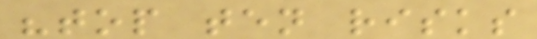"top ten risks
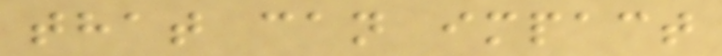that can impact
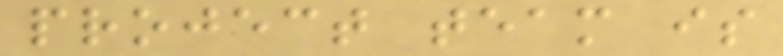project team is
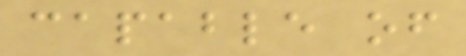capable of
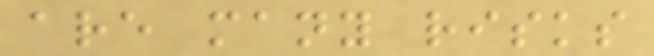are many risks
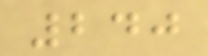240
